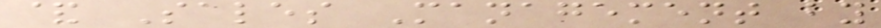& Sales Management by
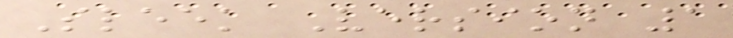Sleek Version 1
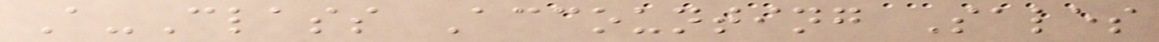A-Class Accounting Sales
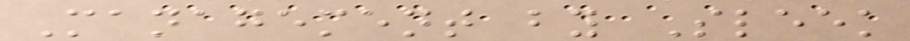Management by Sleek
